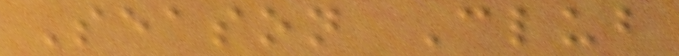Season Club
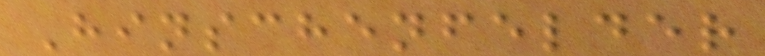Hinschenfelder
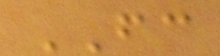FC
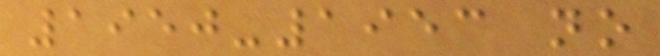1950-1953 no
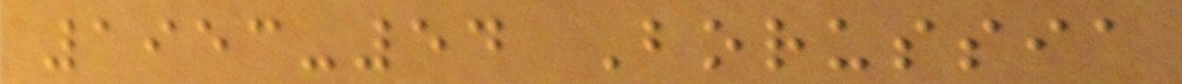1953-54 Borussia
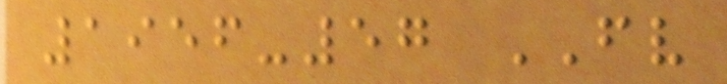1956-57 FV
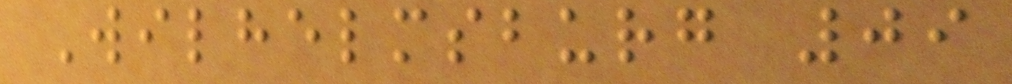Wilhelmsburg 09
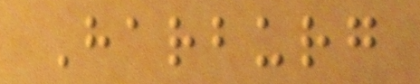Harburg
